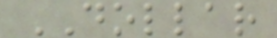DOLLAR
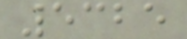5325
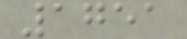1751
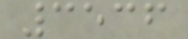3536
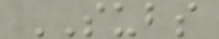SUBS
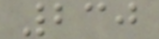230
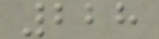228
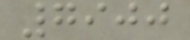7900
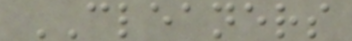CLEANERS
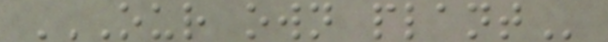OUR OWN PLANT
